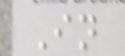In
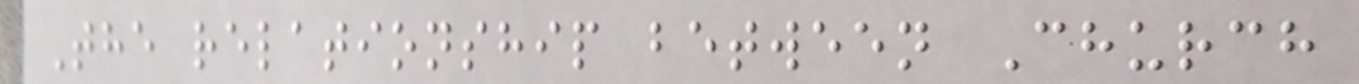The relationship between Church
